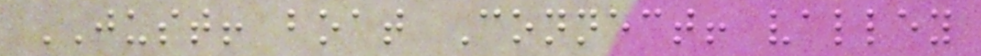JUST! boat Connect! valley
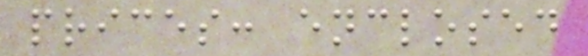prices: enclosed
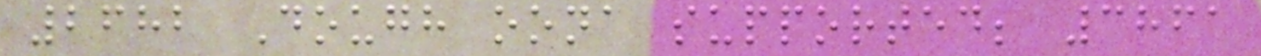2682 Dough oona supported; 3861
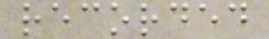recorded
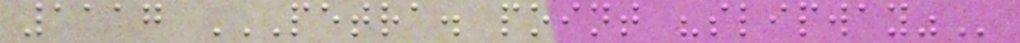1117 PETRA. POINT "SLIPWAY"
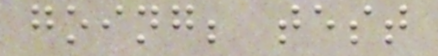going; test
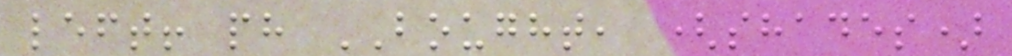left! ph BOUGHT, (shades)
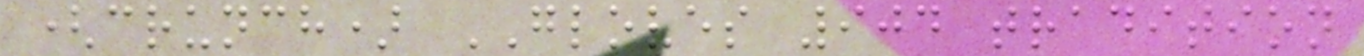(crunch) GLOVES 904 tradition
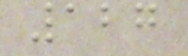127
